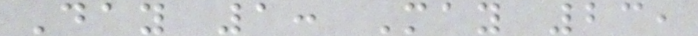Day 1: May 23,
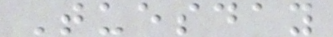Tuesday
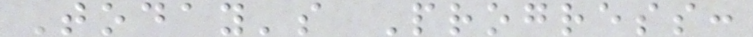Today's Progress:
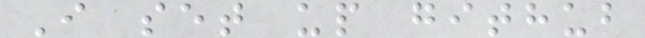I set up github
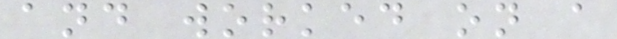and worked on a
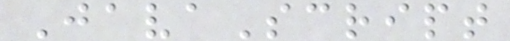JavaScript
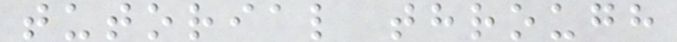tutorial through
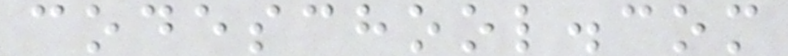codeschool.com
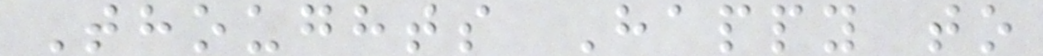Thoughts Happy to
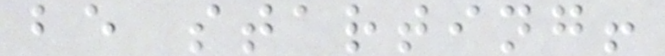be starting!
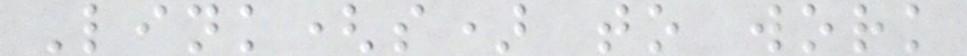Link(s) to work
